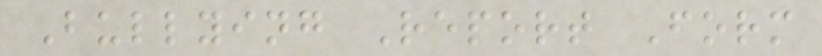Bullying Report Form
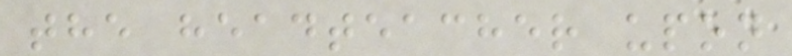the headteacher upon
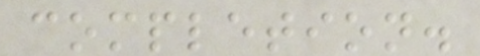completion.
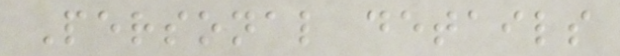Personal details
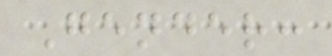Gender:
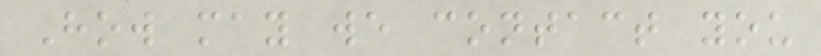How may we contact you
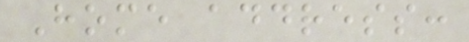Home address:
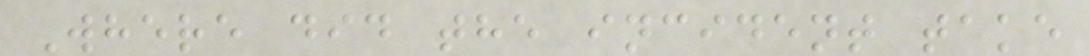Where did the incident take
